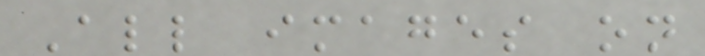All images on
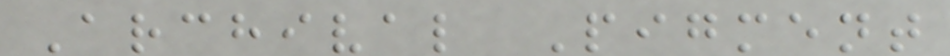Archival Pigment
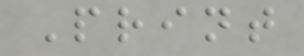Print
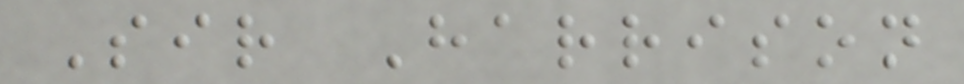Sir Harrison
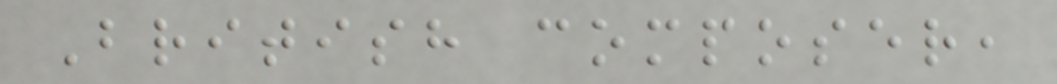British composer,
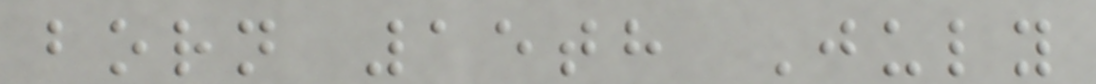born 15th July
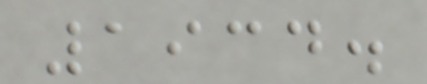1934.
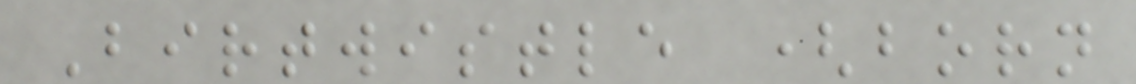Birtwistle (born
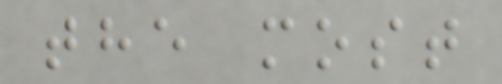the most
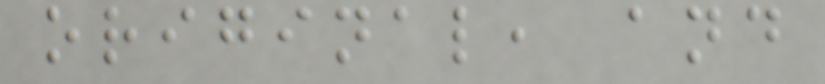original, and
